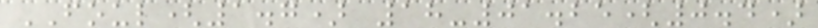FOUL(1.7) 18-01.25(0.4)
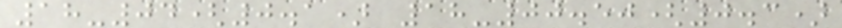18-04(0.1) 18-00.50(0.3)
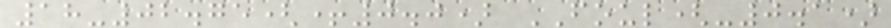18-02.75(+0.0) FOUL(-0.1)
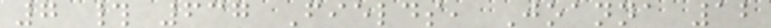7 # 637 Fields, Joanna 12
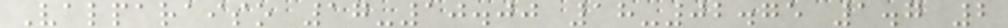Valparaiso 17-10.00 18-02.75 1.7 2
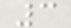3
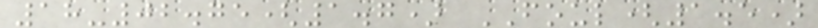18-02.75(1.7) FOUL(1.5)
